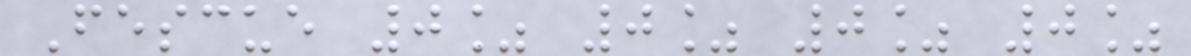Fescue 0% 0% 0% 0%
